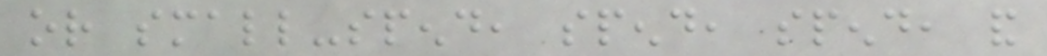or small-spend, spend, spend, and
